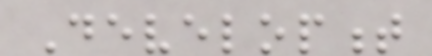Development
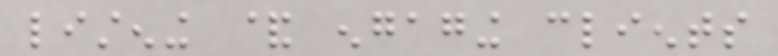listening & engaging clients
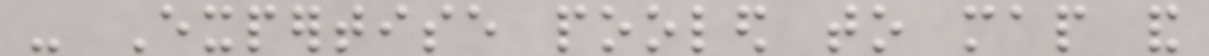- Expertise pooled to map and
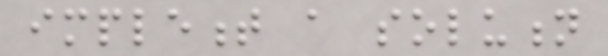implement a solution
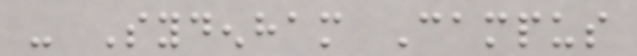- Sydenham Campus
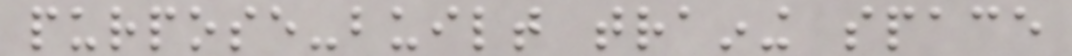purpose-built training space
